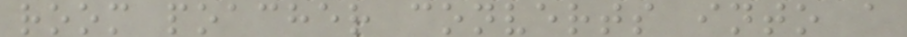room poacher converts into a
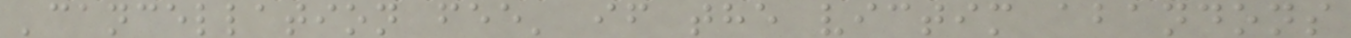'cancellation fee' if the victim abandons
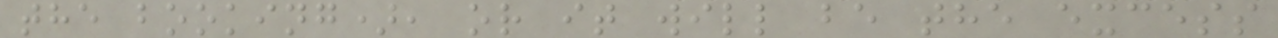the booking), or it will be the excess
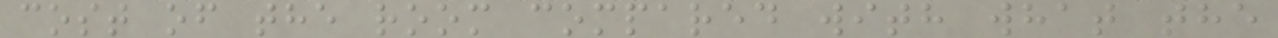cost of the room compared with what the
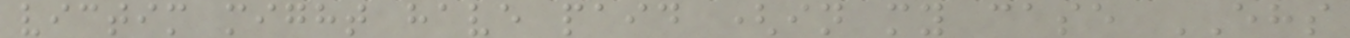victim might have paid (in my case EHS
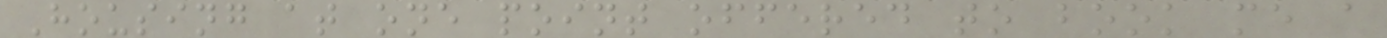Housing at one point offered to book me a
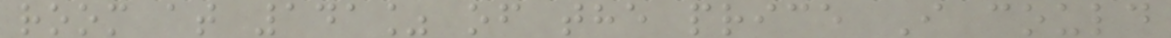room at 141% of the price I could
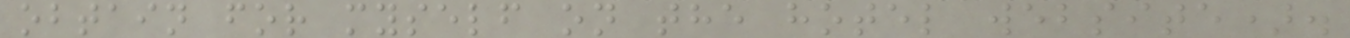obtain for myself on the hotel website).
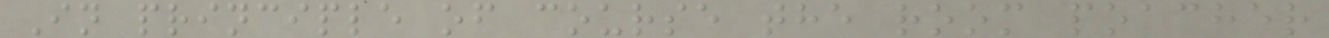In principle of course the room poacher
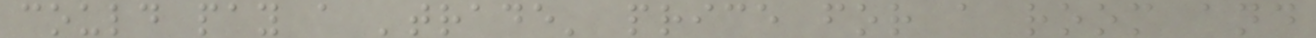could pay a 'trade' price for a room and
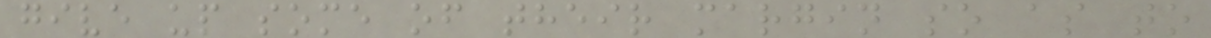give up some of their margin so as to
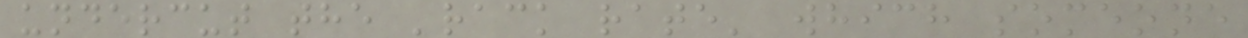undercut the 'rack rate' which someone
